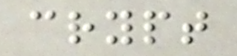crypt
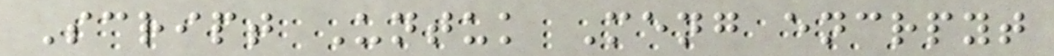Script Untuk Meng encrpyt
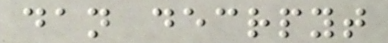dan decrpyt
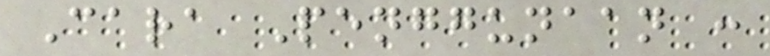Cara Penggunaan :
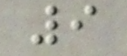9
